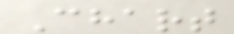Chart
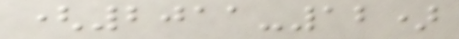(2011-12)
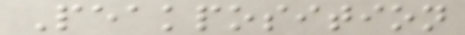Peakposition
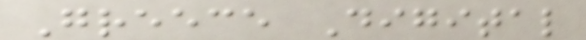Greece Digital
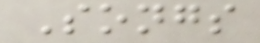Songs
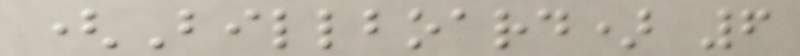(Billboard) 6
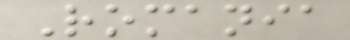Romania
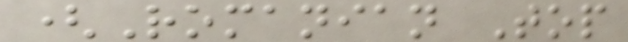(Romanian Top
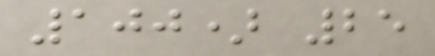100) 25
